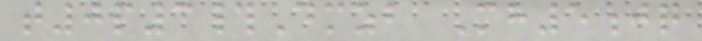t0p3#Dmzb Mh5jq
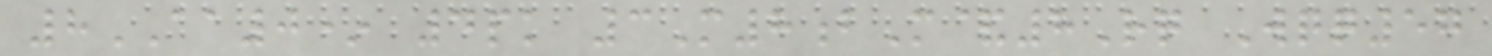8AA0* 4pk 3M8bM&8Rq Wqq57
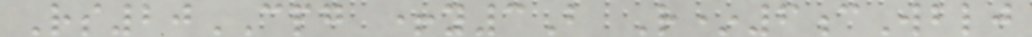Rs20CPG +y3B R*6cWblj
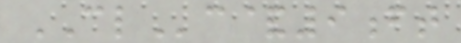CLc&9ft
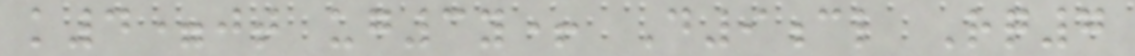k4=jt ug3y+ D9cl Rq7
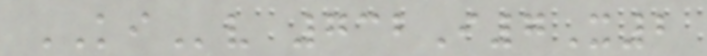KIv 732I7X2
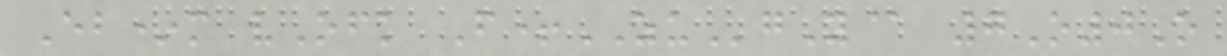Eb*m vOfk F+ZUgY@ 7O0O
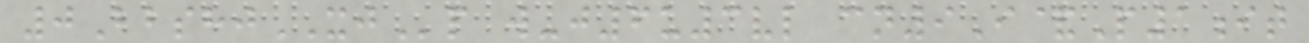0BbshjXJp w-j6u3vl cn9I&P1it
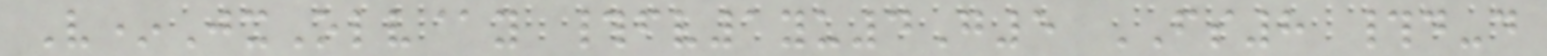V*JxOlv@y #fv1yu4G5 FS8 #d-d
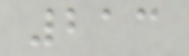213
